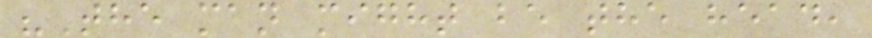"The man might be the head,
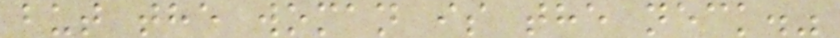but the woman is the neck."
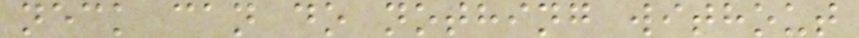neck can do nothing without
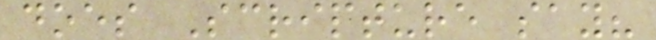does Scripture say?
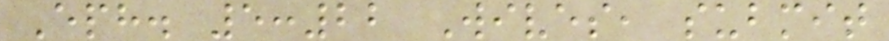Eph. 5:22 Wives, submit
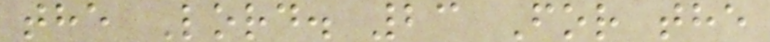the Lord. 23 For the
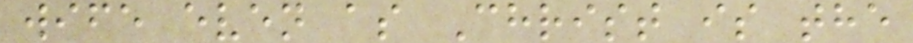wife even as Christ is the
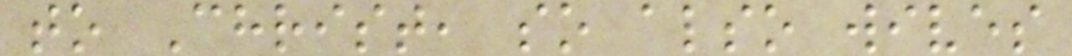to Christ, so also wives
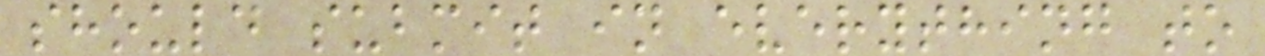should submit in everything to
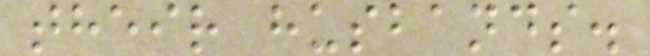their husbands.
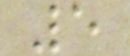5
